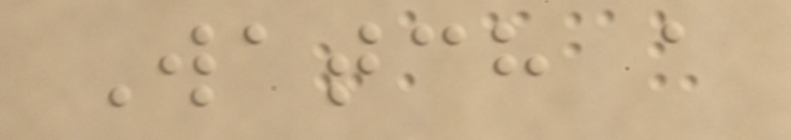Watch a
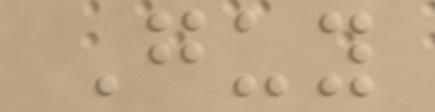Guy
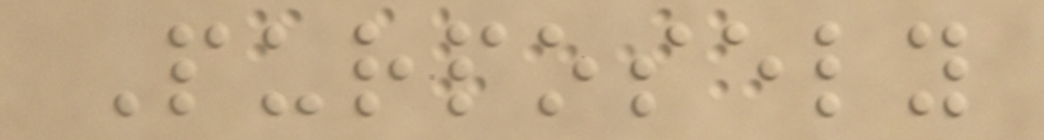Purposely
